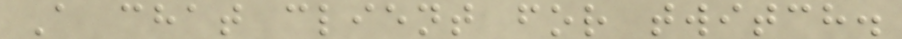A chat client for twitch.
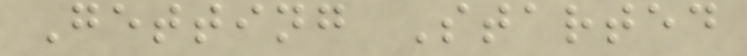Getting Started
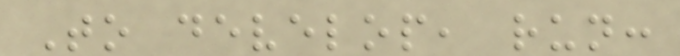To develop, run:
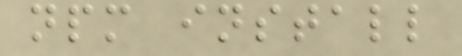npm install
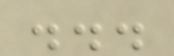...
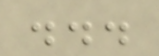...
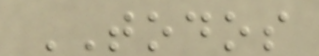TODOS
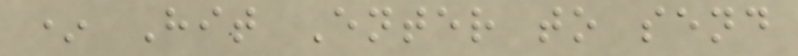* Hit Enter to send
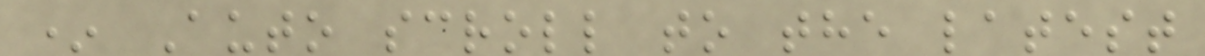* Auto scroll to the latest
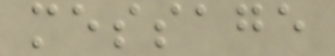message
